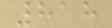818
